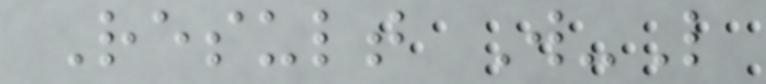Result W-L
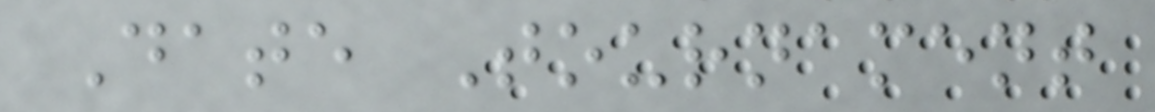Date Tournament
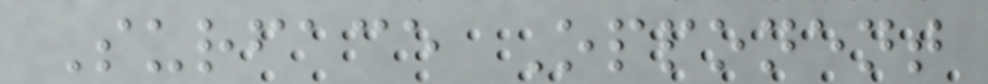Surface Opponent
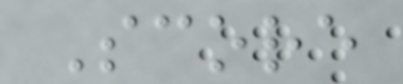Score
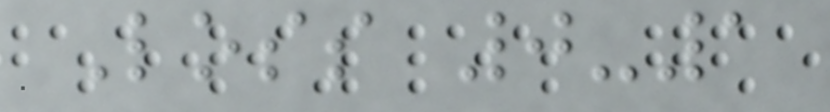Loss 0-1
